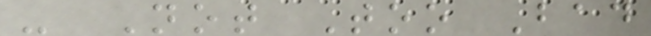- Not Too Bad
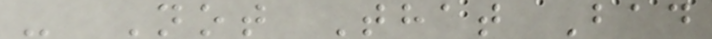- Not That Bad
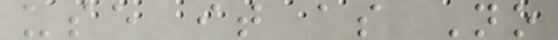use it as No
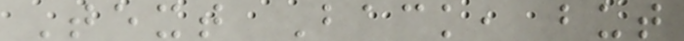Text Back, but
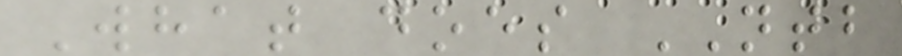What does NTB
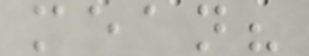mean?
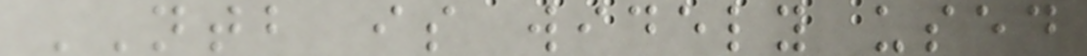NTB is widely used
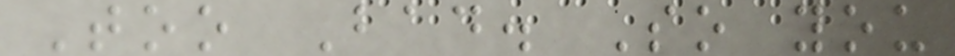Too Bad. So you
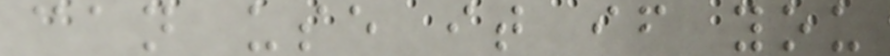can use it if you
